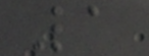1
